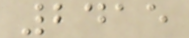2415
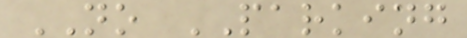NO PARKING
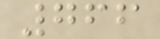766
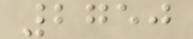2750
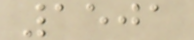1501
